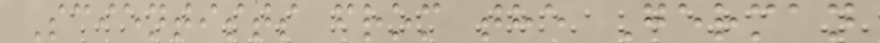Scientists from the German
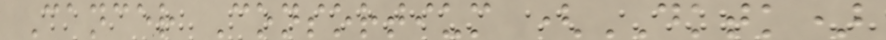Cancer Consortium (DKTK)
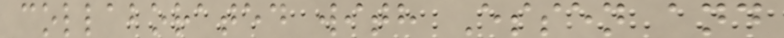collaborated with Essen and
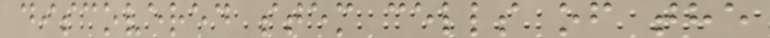discovered stem cells of the
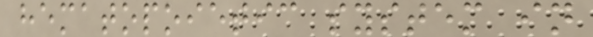hematopoietic system in
